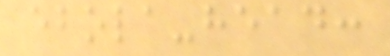ebola-head:
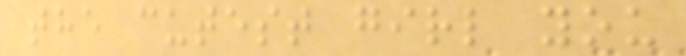the cutest girl you
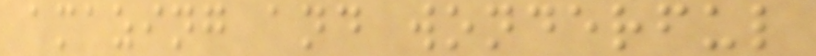amazing and wonderful
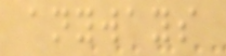anyways
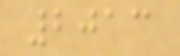2013
